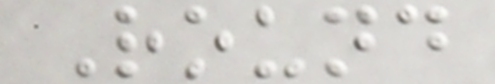Round
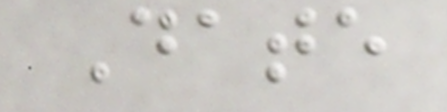Date
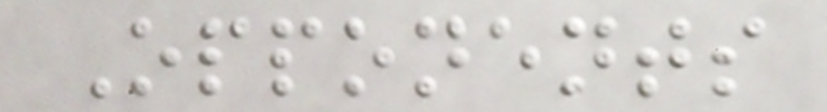Opponents
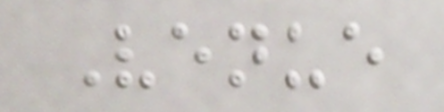Venue
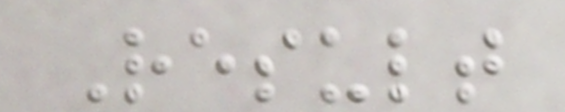Result
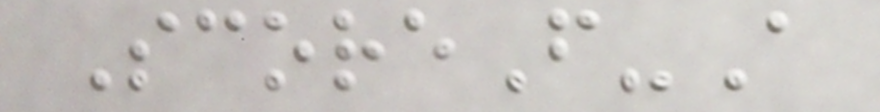ScoreF-A
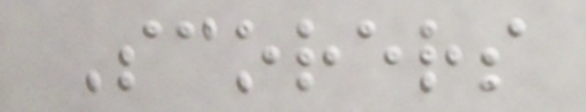Scorers
